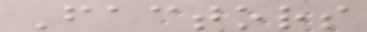Factors
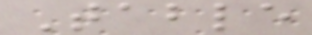Table
